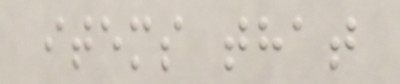items that
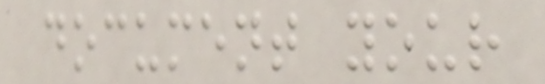document your
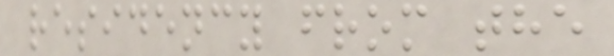residency from the
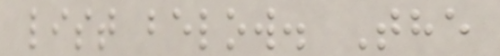list below. The
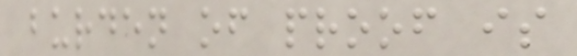burden of proof is
